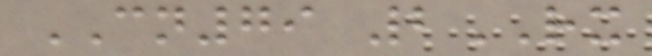CN79 2RX
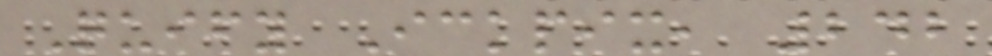Quify Ickpix, 242
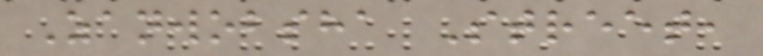Zanwobsha Street,
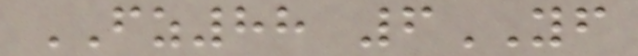FZ88 6YF
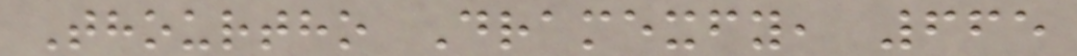Thourtho Dramexfy, 665
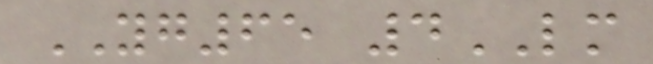YG65 4LM
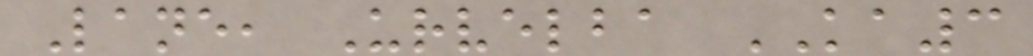Lane, Urvelba KA3
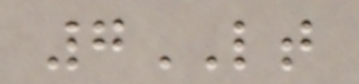7LT
